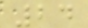24
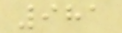981
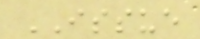ISSUE
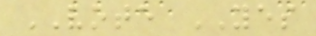VOTE YES
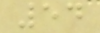54
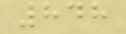848
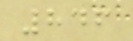846
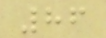86
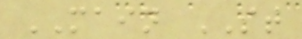MAIN ST
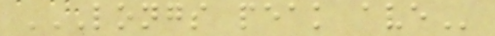LONGS PEAK AVE
